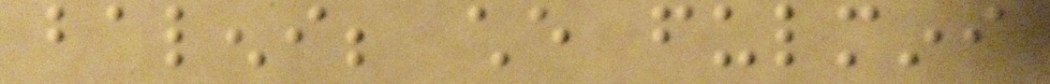baleni; che fulmini
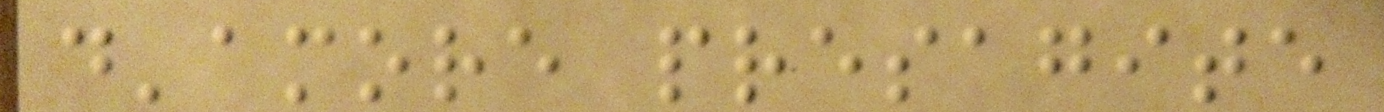d'amore presagite
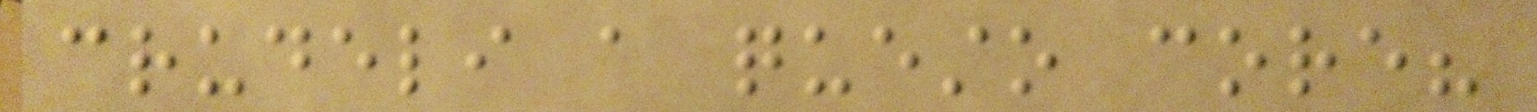crudeli a questo core?
